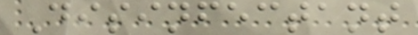Disinfectant
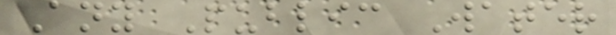Any Public Water
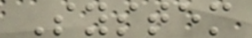System
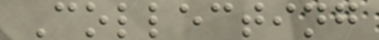Collecting
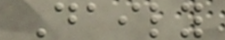Daily
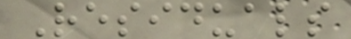Residuals
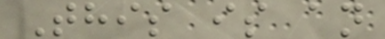This is an
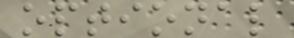optional
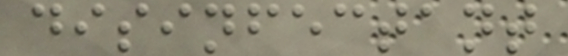disinfectant
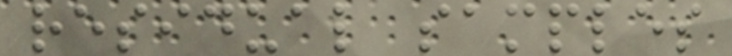residual samples
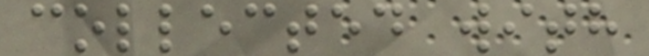collected with
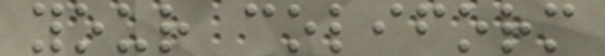your coliform
